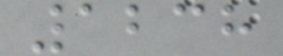1238
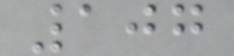107
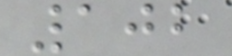102
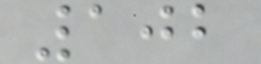102
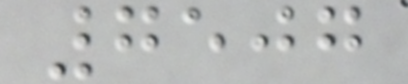7507
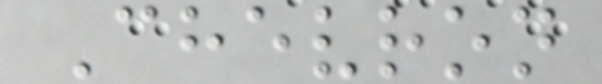Chevron
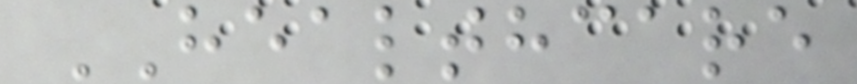HEALTHCARE
